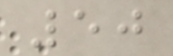50
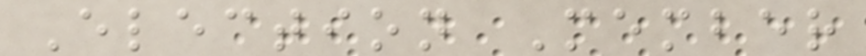Election Member
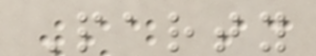Party
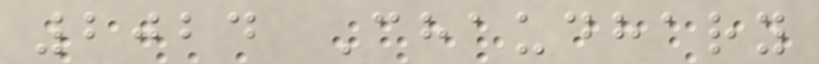2024 Chaudhary
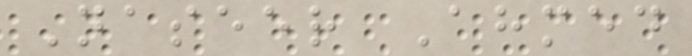Naseer Ahmed
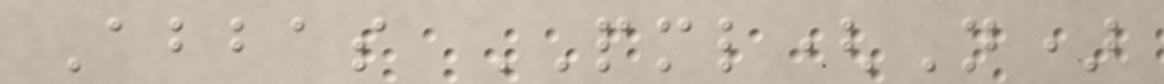Abbas PML(N)
